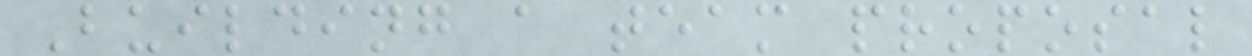Building a team proposal
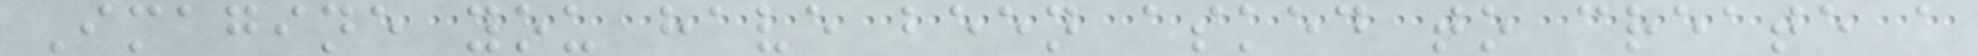Imagine you have been asked to create a
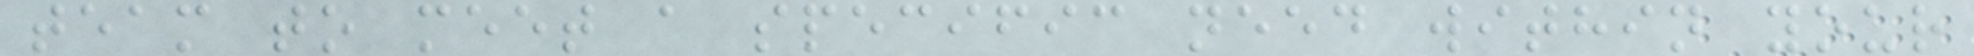team to meet a specific need within your
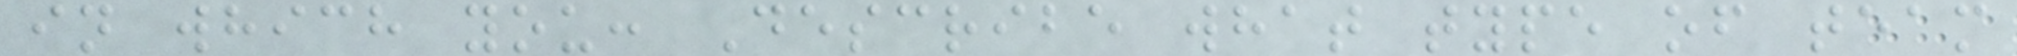in which you: Describe what type of team
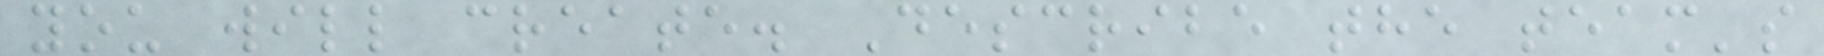you will create. Describe the team's
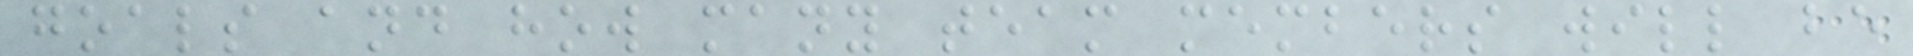goals and how many team members will be
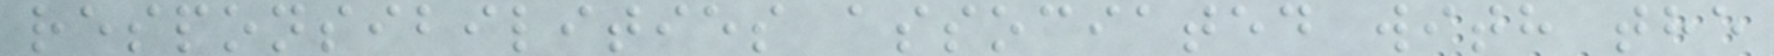responsibilities associated with the
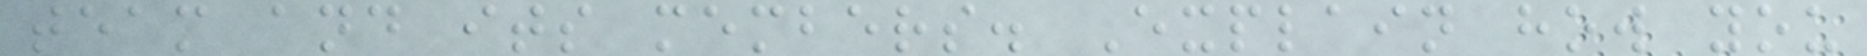team and its members. Explain how you
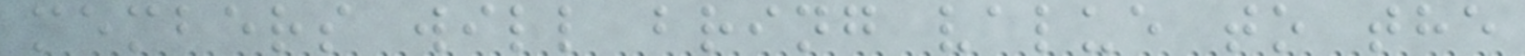members will bring value to the
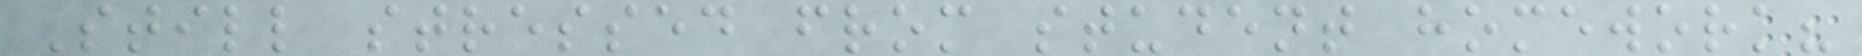Still stressed from student homework?
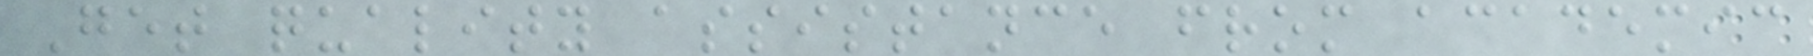Get quality assistance from academic
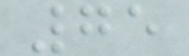75
